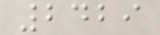2429
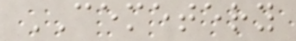CEMETERY
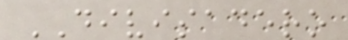DIVISADERO
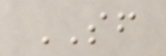SF
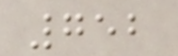752
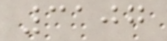3107
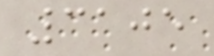3105
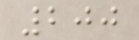200
